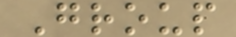Group
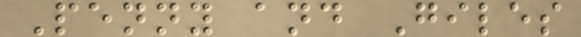Penny and Giles
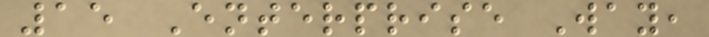15 Enterprise Way,
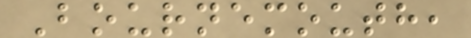Bournemouth,
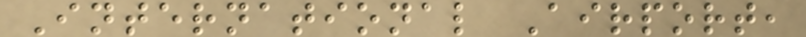International Airport,
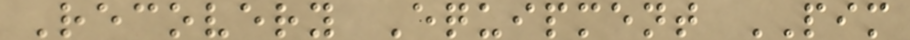Recovery Equipment PIM
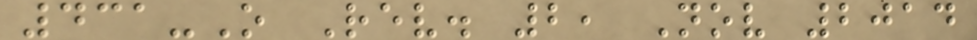431-O Rev. 2, Nov 2014
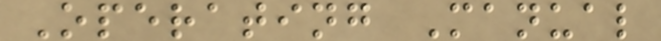Operating Manual
